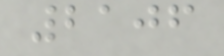2106
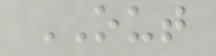OUT
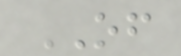OF
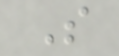S
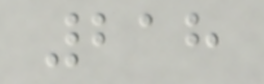218
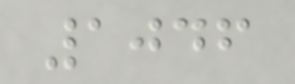1046
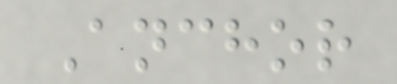Anchor
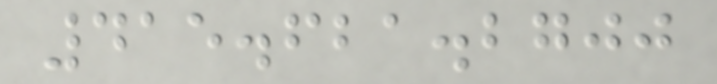415.621.2700
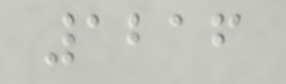1216
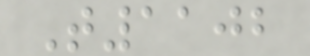T1102
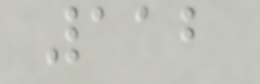112
